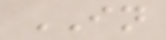IN
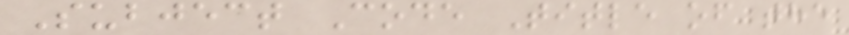Subject Code Title of the
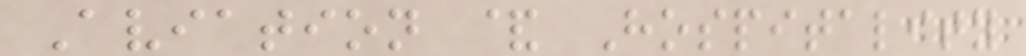Aviation & Hospitality
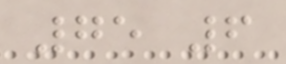75 6
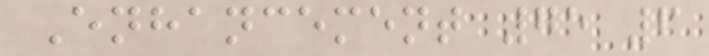Enhancement 75 6
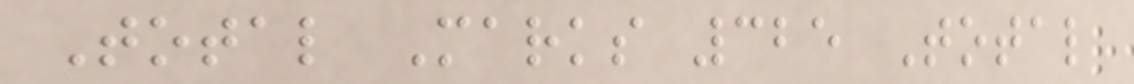Total Marks 325 Total
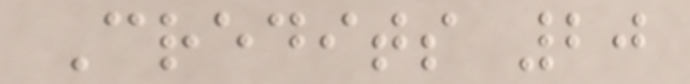Credits 20
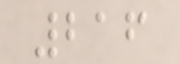216
